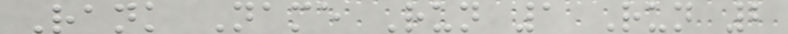Rank Name Run 1 Run 2
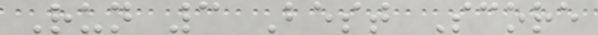Run 3 Best Score
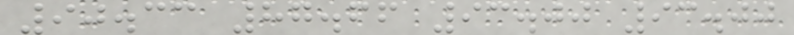90.33 87.66 93.00 93.00
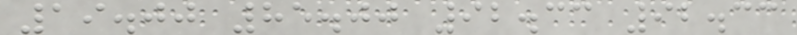19.00 85.00 92.33 92.33
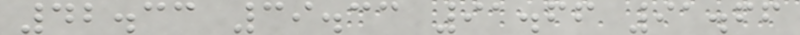42.33 39.33 91.66 91.66
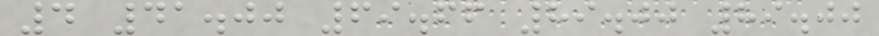4 41.00 69.66 89.00 89.00
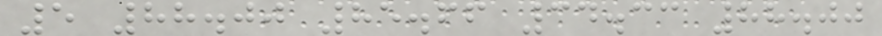5 88.00 85.66 34.33 88.00
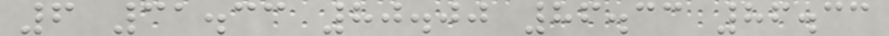6 31.33 80.00 86.33 86.33
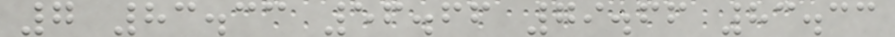7 83.33 56.66 79.66 83.33
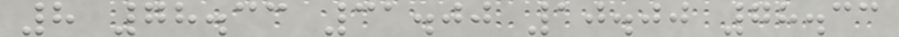8 78.33 31.00 10.00 78.33
